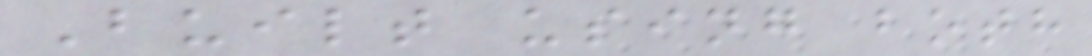Built using both
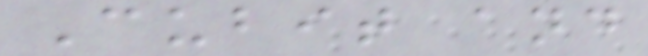Cubit and
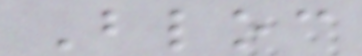Bloc
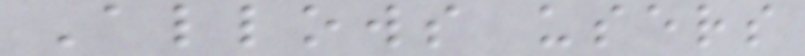Allows users
